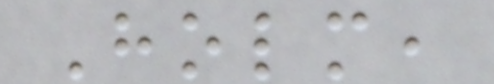Holm,
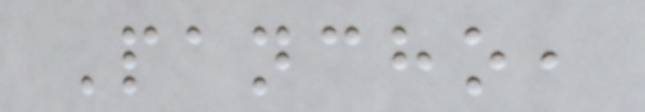Pancho,
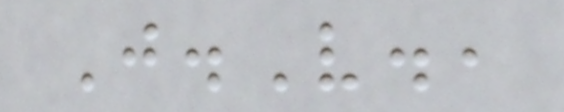J.V.,
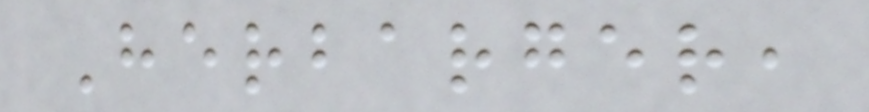Herbarger,
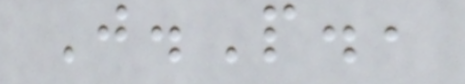J.P.,
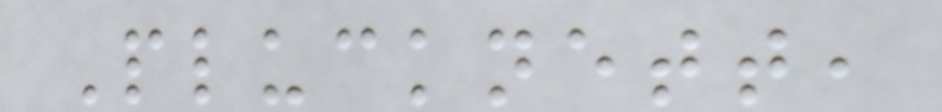Plucknett,
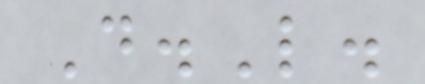D.L.
